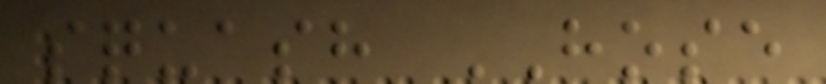squash HOSE
